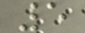5
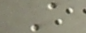A
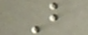B
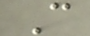C
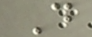D
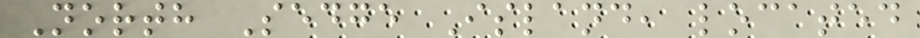North Sedge Island, located
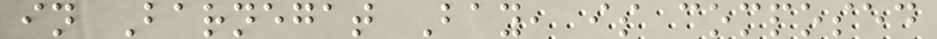in Barnegat Bay, is composed
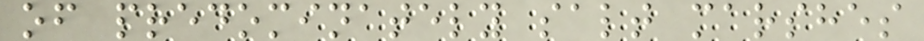of predominately salt marshes
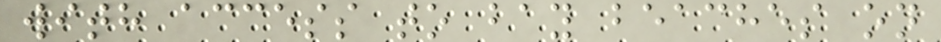with access to bay beaches on
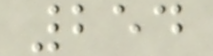254
